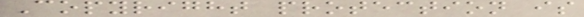Copyright protection is
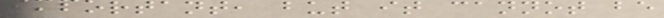important, but it cannot be
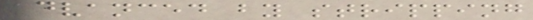advanced by stripping
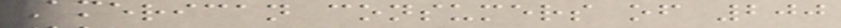American consumers of 200
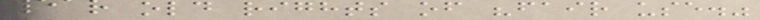year old rights of "fair use."
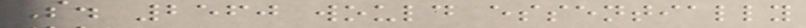S. 2560 would essentially
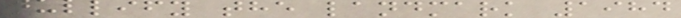nullify the landmark 1984
